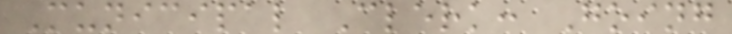Municipal Clerk: Going
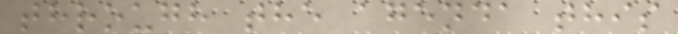through the agenda this
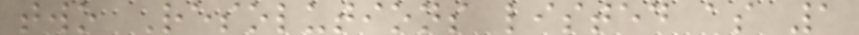two Resolutions listed as 1
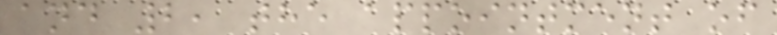and 2, the appointment of
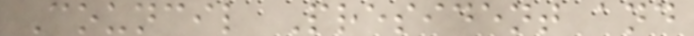Council President and
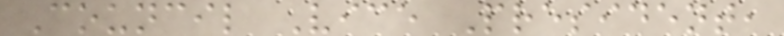Council Vice President,
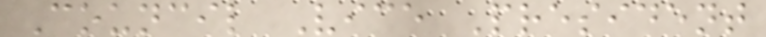Council Vice President
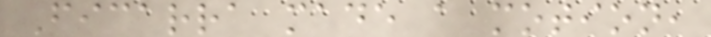Ficarra made a motion,
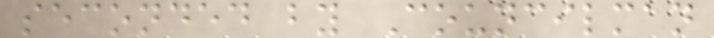seconded by Councilman
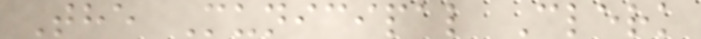The Municipal Clerk
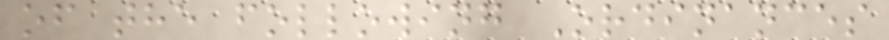of the following Ordinances
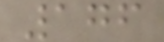176
